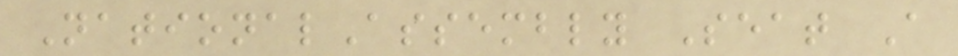NationalAssembly Seat A
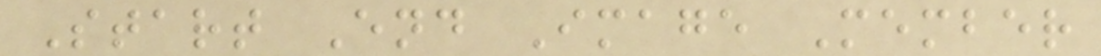Start End Image Member
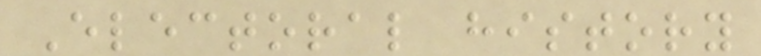Electoral history
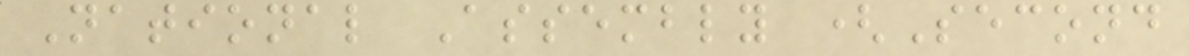National Assembly (Second
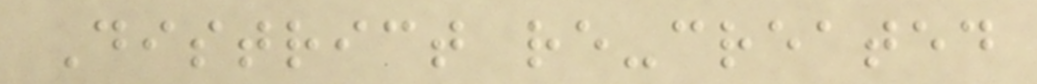District re-created
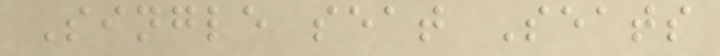Single seat Seats
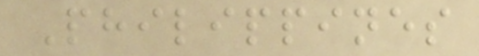Philippines
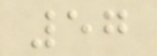57
